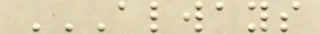ALWAYS
